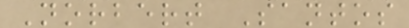Norbert Santos
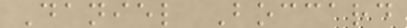Daniel Boccard
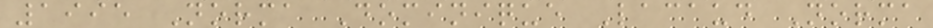1995 Norma Dominique Lacaud Norma
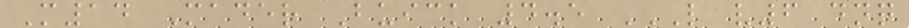M14 Mader Buick 4.5 L V6 DNQ
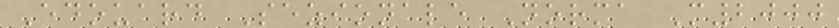Edouard Sezionale Norma M2000
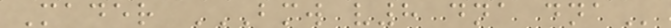Mader BMW V8 DNA DNA
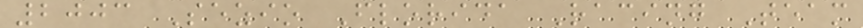2003 Sezio Florida Racing Team
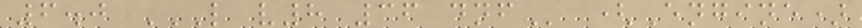6.0 L V8 36 DNF (Engine)
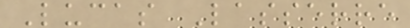Lucas Lasserre
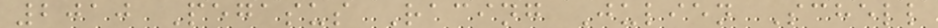2010 Pegasus Racing Julien Schell
